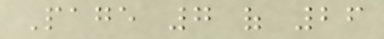Page 7 of 26
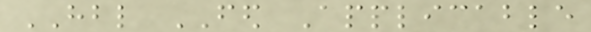HBL FED Applicable
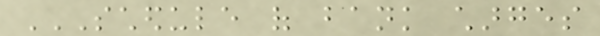SCHEDULE OF BANK CHARGES
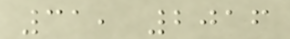31, 2016
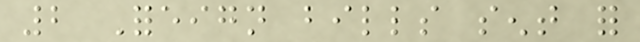2 Foreign bills sent for
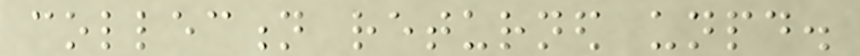collection returned unpaid.
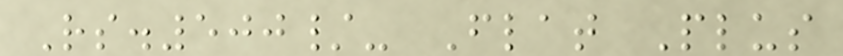Rs.500/- Flat Plus
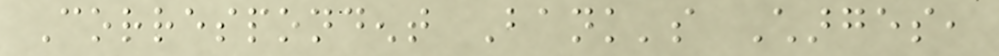Correspondent Bank's Charges,
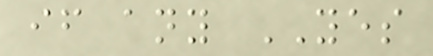if any YES
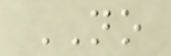NO
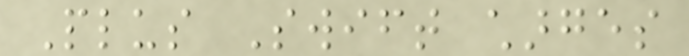Plus Swift charges
